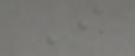I
